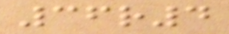36r4
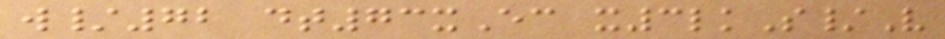w/72 dt73xEc x3lkS/V
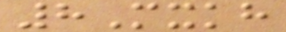8Mxkh
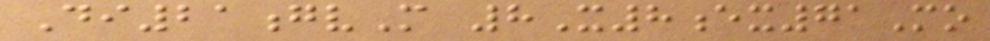Di21gvM 8X8ex71Mo
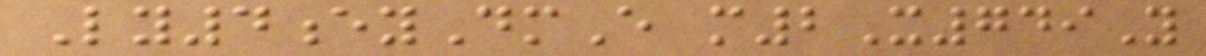Ly4eyDmE m2X749Y
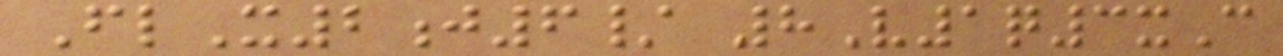FlX2j6/ 8V1q3xC
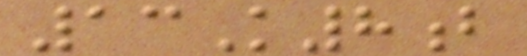13K8b
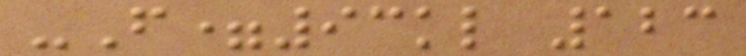-F=93kl 123
